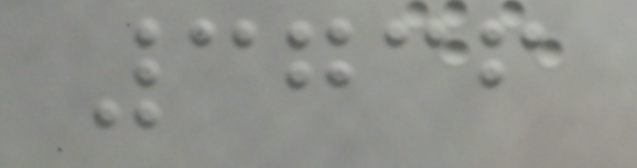3736
